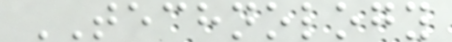TECHNOLOGY
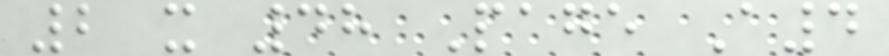2 x 48 Page A4
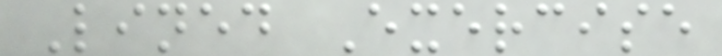Lined Exercise
